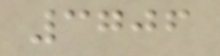3706
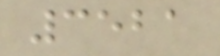3521
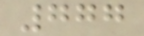777
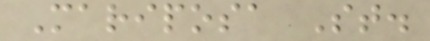Mariposa St.
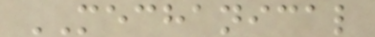MECHANICAL
